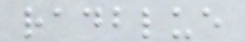radblue
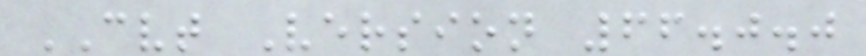CVT Version 66.0.0
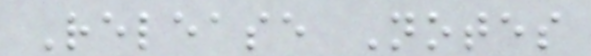Release Notes
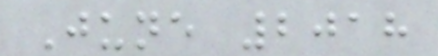June 2018
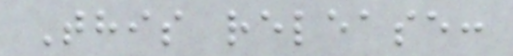This release:
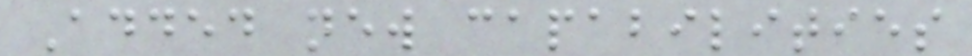Added new capabilities
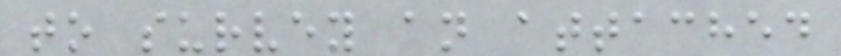to survey an attached
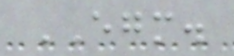EGM.
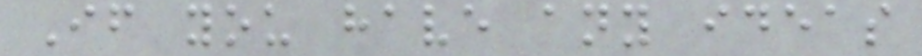If you have any ideas
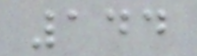144
